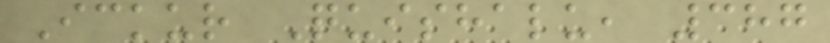Ickur Quishalu, 387
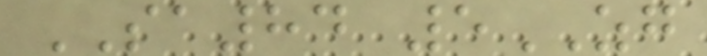SA84 5ZG
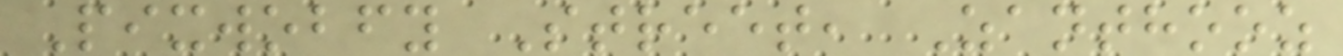Pixwobfy Street, Zanthooz
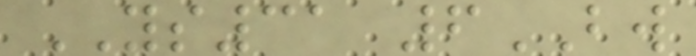YS31 6BW
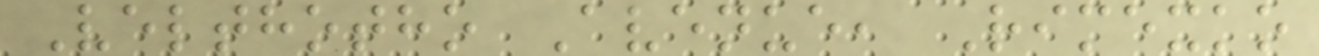Velthotho Avenue, Rimexko
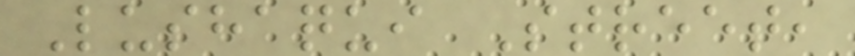Lushaqui Street,
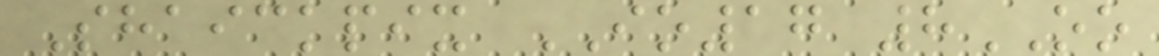Shaickpix IO17 8OO
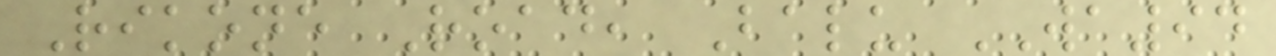Rikone Road, Balu WA94
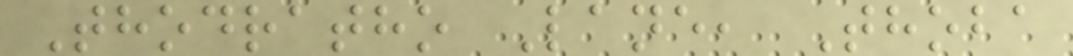Thodratho Lane, Thoba
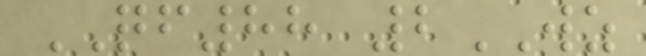QF88 2WZ
